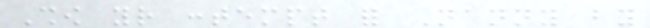Show your contempt for Nanny by
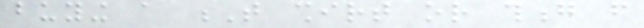buying a T shirt or thong from
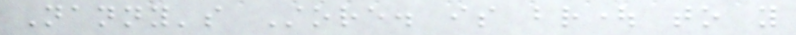Nanny's Store. is brought to you
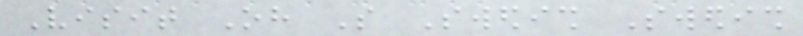Visit Oh So Swedish Swedish
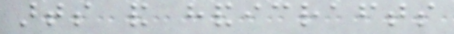arts and handicrafts
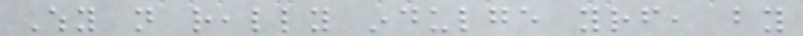Why not really indulge yourself, by
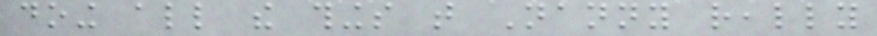doing all the things that Nanny really
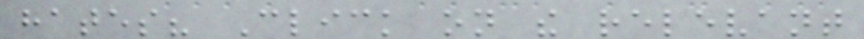hates? Click on the relevant
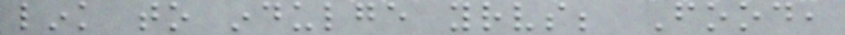link to indulge yourselves; Food,
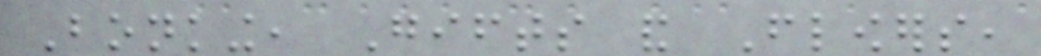Bonking, Gifts and Flowers,
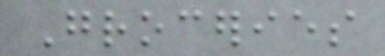Groceries
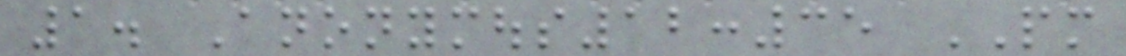1. Anonymous12:35 PM
